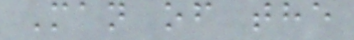Man of the
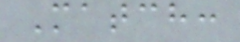Match:
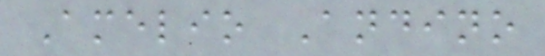Amelio Andino
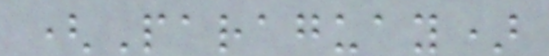(Paraguay)
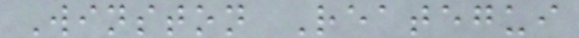Winston Reategui
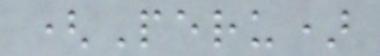(Peru)
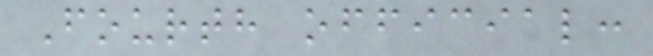Fourth official:
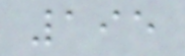195
